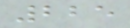225
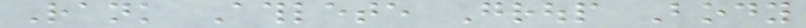Rank Athlete Group Body
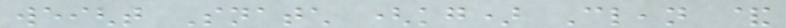weight Snatch (kg) Clean &
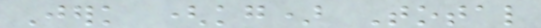Jerk (kg) Total
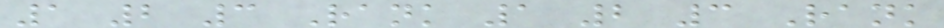1 2 3 Rank 1 2 3 Rank
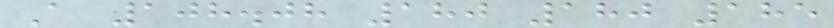A 108.08 180 180 185
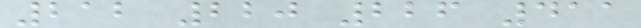212 220 226 411
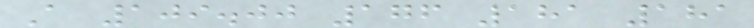A 109.00 176 181 181
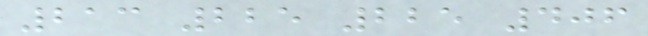213 225 225 406
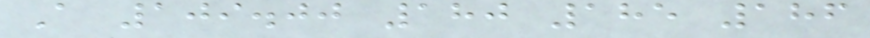A 109.00 180 185 186
